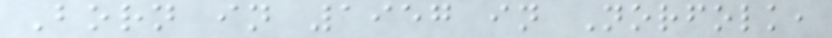Born in 1957 in Norfolk,
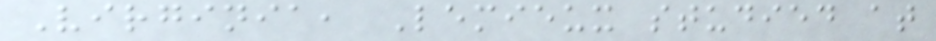Virginia, Lemieux studied at
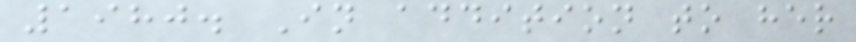1980. In addition to her
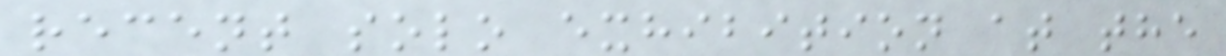recent solo exhibition at the
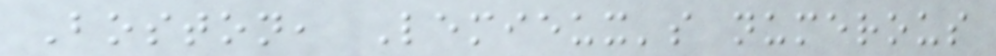Boston, Lemieux's numerous
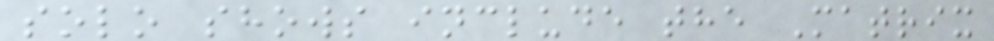solo shows include the Matrix
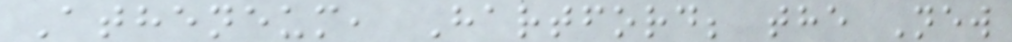Atheneum, Hartford; the New
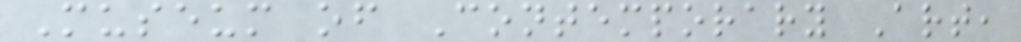Museum of Contemporary Art,
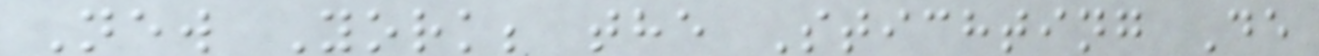New York; the Stichting De
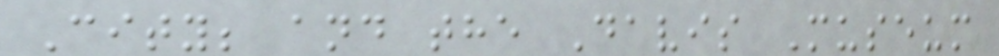City; and the Davis Museum
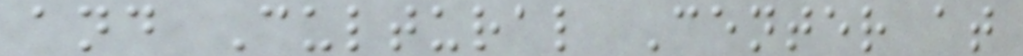and Cultural Center at
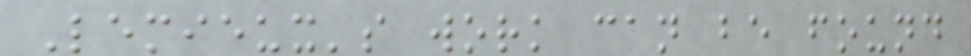Lemieux's work can be found
